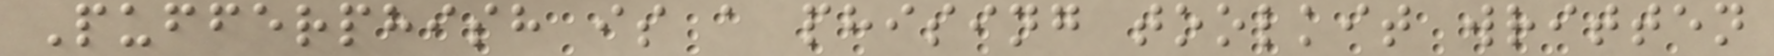Pufferphish is a phising toolkit written
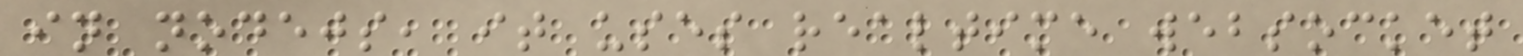in nodejs, it uses realtime websocket
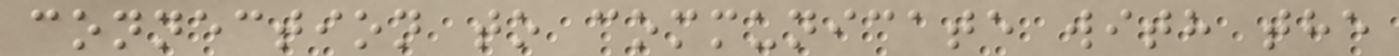connection to communicate with the
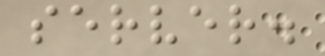server.
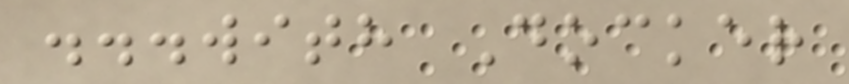...with Docker
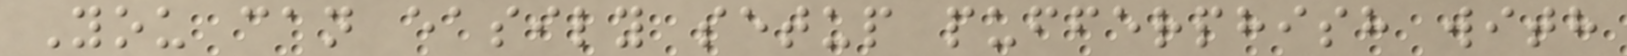You can easily setup pufferphish with
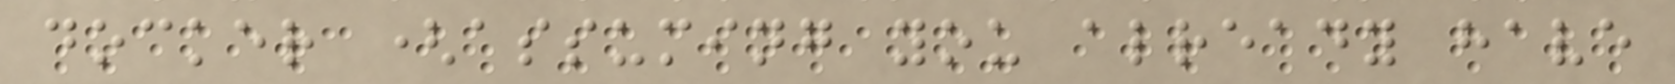docker (assuming you already have
